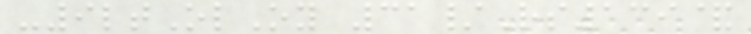-9ltOlOy 31/Rs139&
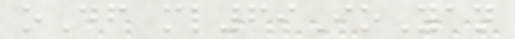oDf ml69IoYan
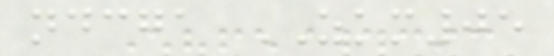ndcga ZKM05
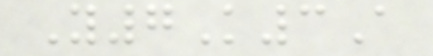Y7K3A
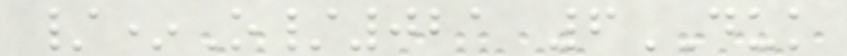/*O/021 6DUK
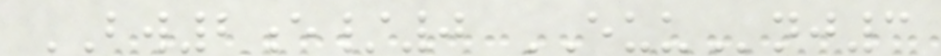BW2e/0 EUUnj3
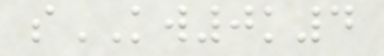sKW0k4
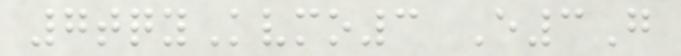7tqyKvmo3 E3G
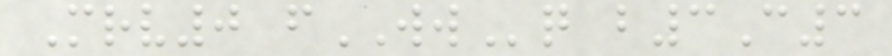Mrv0 fWWq b3C3
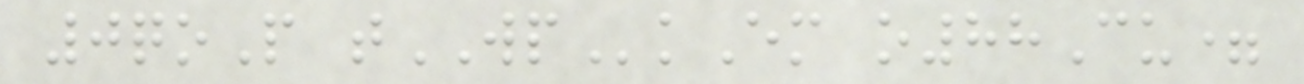0qoP tWPkEm o88Cu=
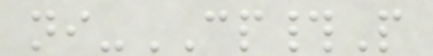ni-CP#P
